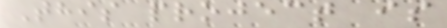This project is
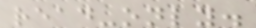read-only.
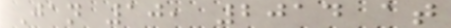Jan 10, 2014 at
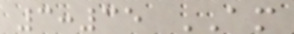3:35 AM
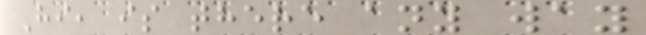Hi, is there any way
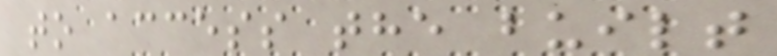to access the built
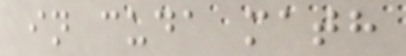in cuda math
